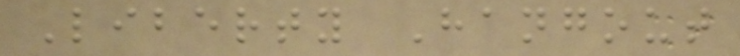Liberty Hangout
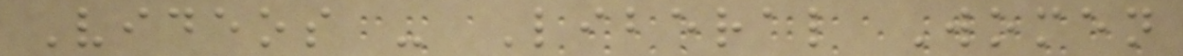Videos - Liberal Women
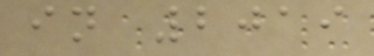in 2019
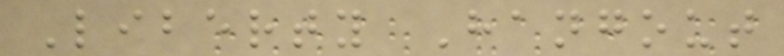Liberty Hangout
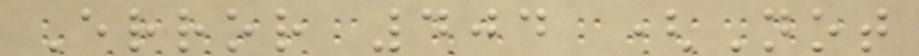Error 404 (Not
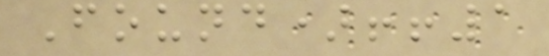Found)!!1
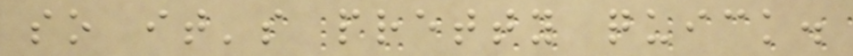so it's pretty quick.
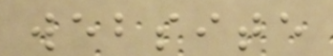website
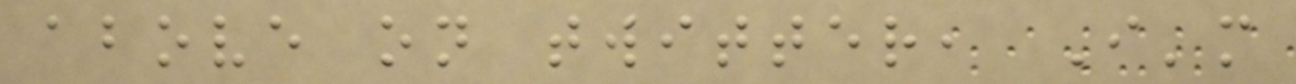above on twitter, I'm
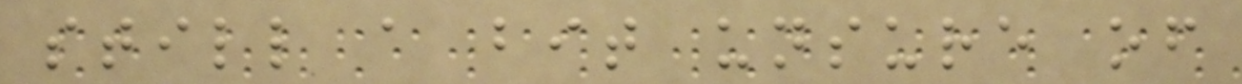still a bit unsure of
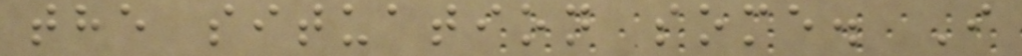the situation some. I
